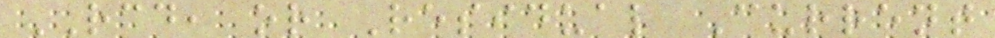RCD, or Residual Current
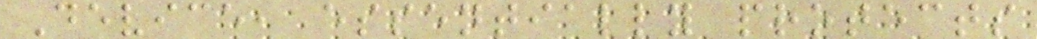Device, essentially protects
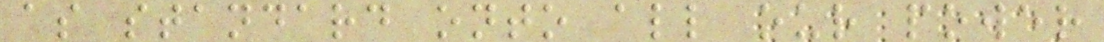as standard onto all our power
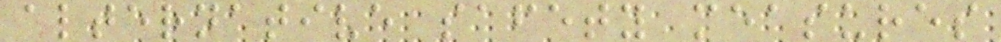alternative safety measures
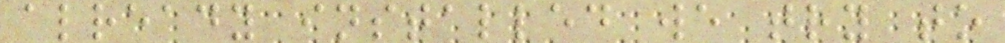already installed we try to
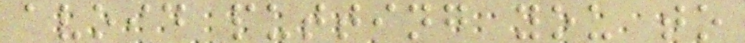avoid putting you to
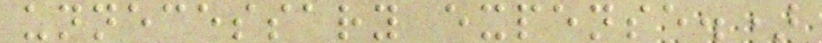unnecessary expense.)
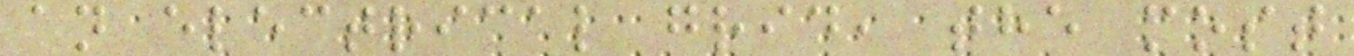an electrical grid, the most
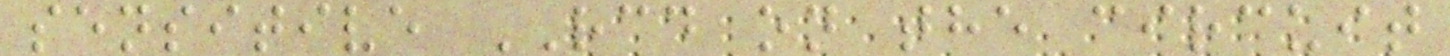sensitive RCD on the circuit
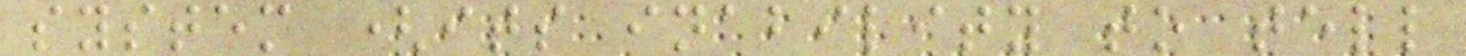system (its inability to tell
